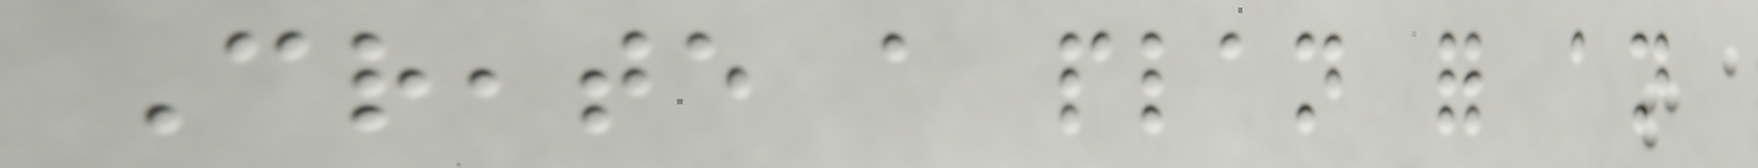Create a plan for an
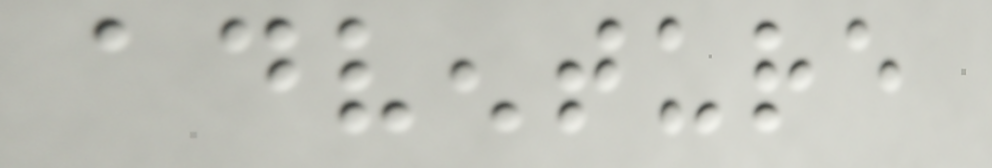adventure
